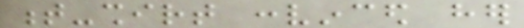t-shirt convinced her
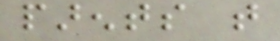parents that
